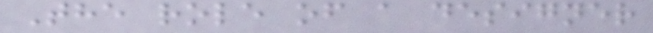The role of a designer
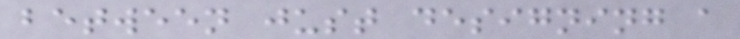between just designing a
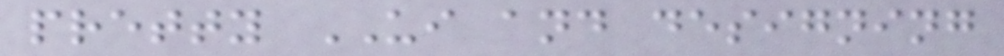pretty UI and designing
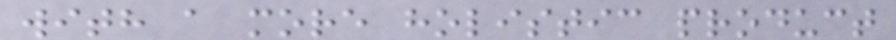with a more holistic product
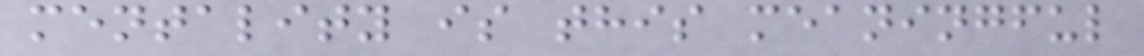mentality is this meaningful
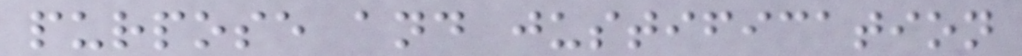purpose and justification
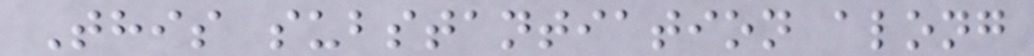This substantiation along
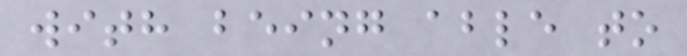with being able to
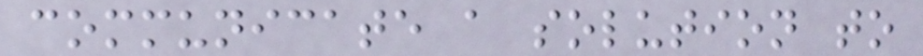communicate a solution to
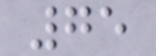75
